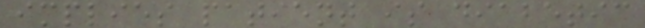implies patient is diabetic
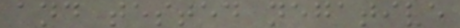and tested negative
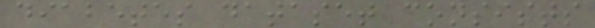diabetes dataset consists
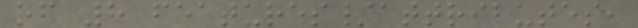of 8 features/attributes,
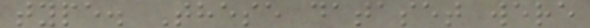type. These dataset were
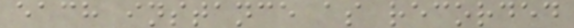each instance as recorded
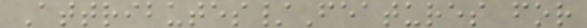Attributes/Features for
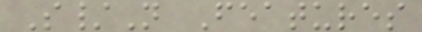S/N Features
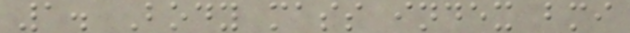1. Body mass index bmi
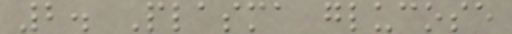2. Plasma glucose
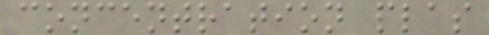concentration plas
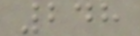248
